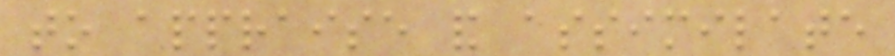to appraise and assimilate
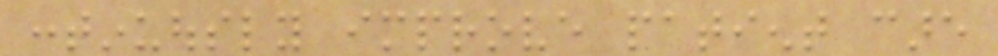continuously improve patient care
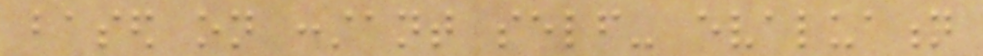based on constant self- evaluation
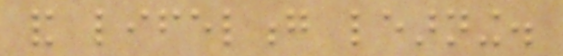and lifelong learning.
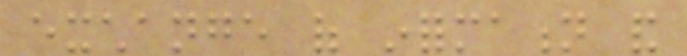exchange of information and
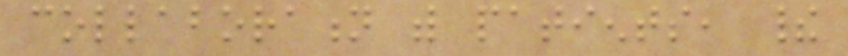collaboration with patients, their
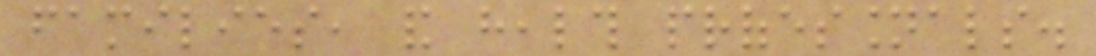families, and health professionals.
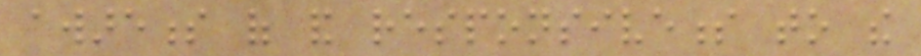awareness of and responsiveness to the
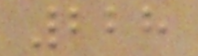228
